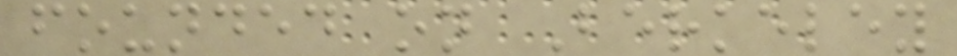founded on Berkeley
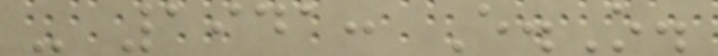- 1941: E.O.
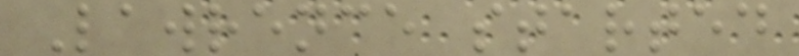Lawrence started
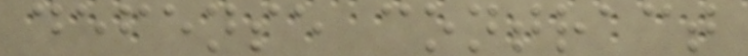defense contract
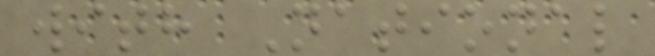with National
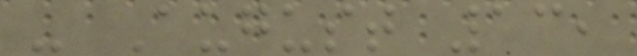- August 13,
